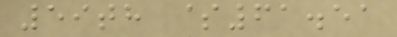59th $61.51
